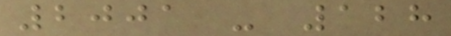2001 - 128
